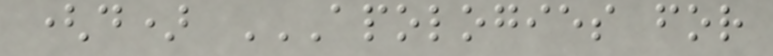(d) APOLOGIES FOR
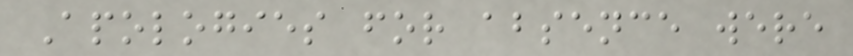Apologies for absence were
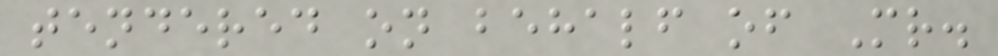tendered on behalf of Mr.
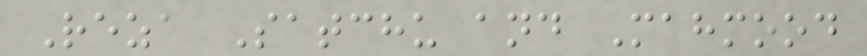Reza Satchu and Mahmood
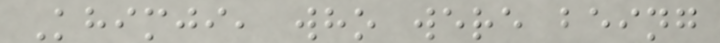Khimji, who were being
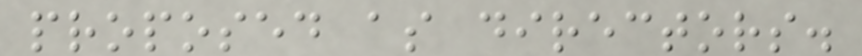proposed as directors.
